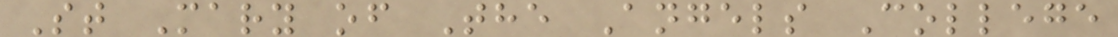St Mary of The Angels College
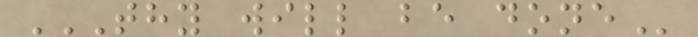THY WILL BE DONE
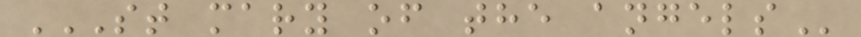ST MARY OF THE ANGELS
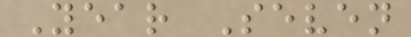Year Seven
